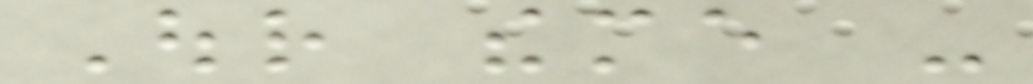Our theme -
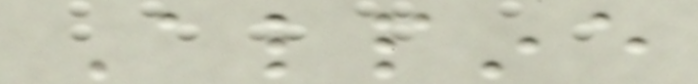Alpine
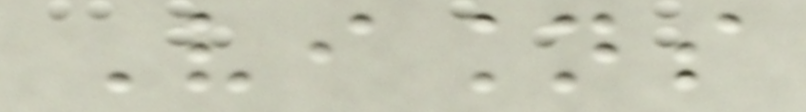Visions
